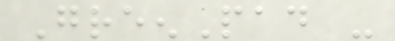GreenPad -
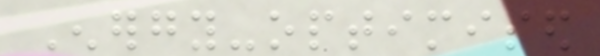Energy-optimised
